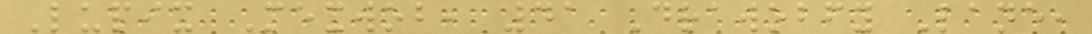Lupix Mexwob, 41 Drawobfy Lane,
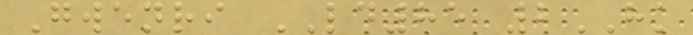Gwenri LD85 2HK
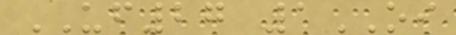UF27 1OI
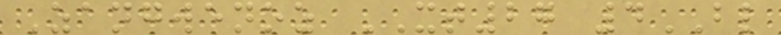Zangwenoz XT27 4BL
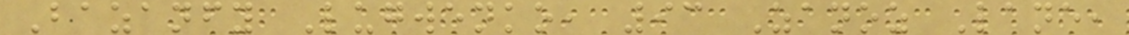Bazanfy Lugwenko, 93 Zanoz Lane,
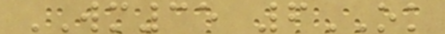WM35 6OK
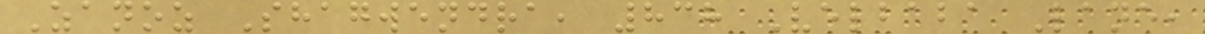Zanoz Shagwendra, 838 Velbaba Lane,
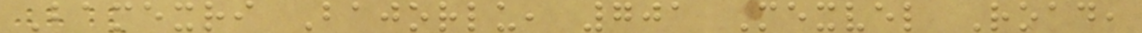Bamexri Bajorlu, 701 Mexvel Road,
